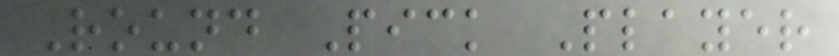Round Pick Player
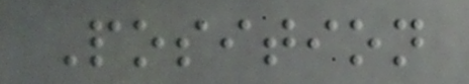Position
